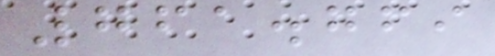761.769
